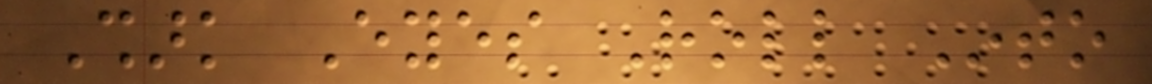Shark Eyes Roll Into
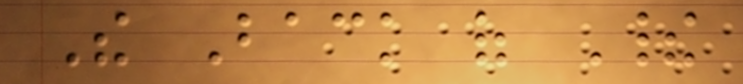The Back of Their
